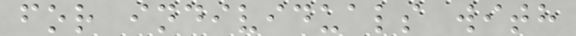for individuals with
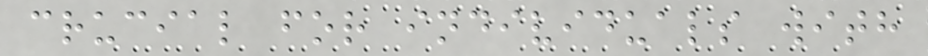crucial for individuals with
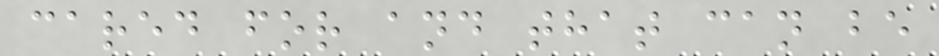cared for and that can be
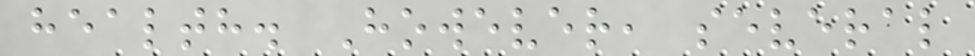health. However, several
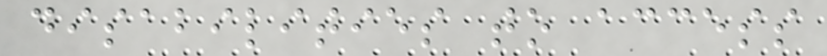disabilities to access
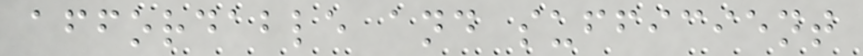affordable and sufficient
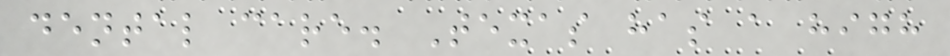dental care. Texas has a high
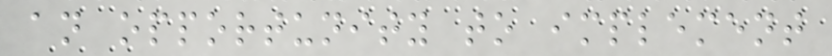an opportunity to implement
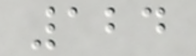124
